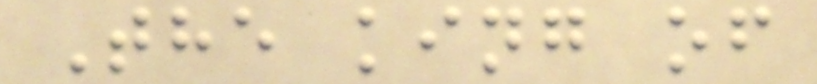The king of
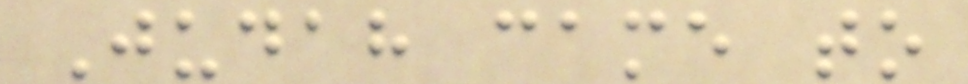Judah came to
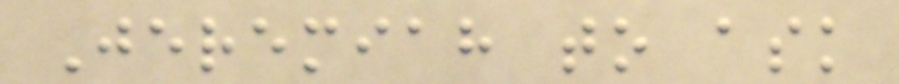Jeremiah to ask
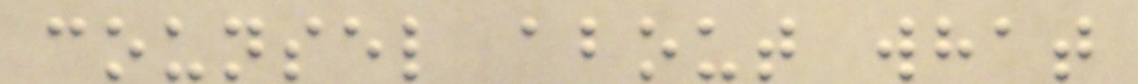counsel about what
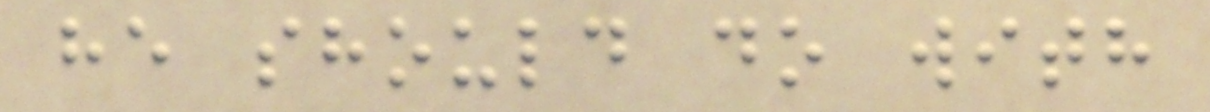he should do with
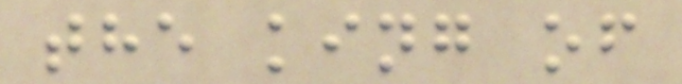the king of
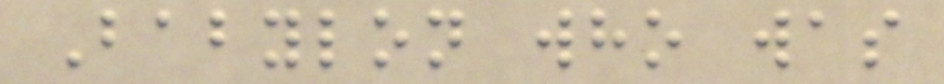Babylon who was
